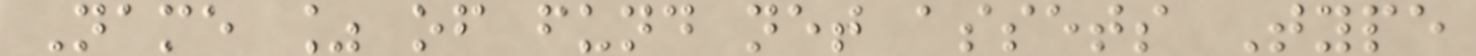Name % of fund net assets Type
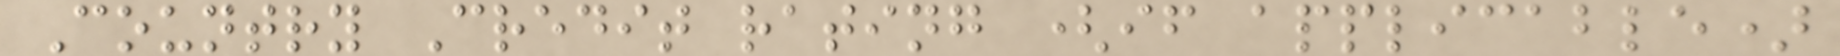Country Credit rating (if applicable)
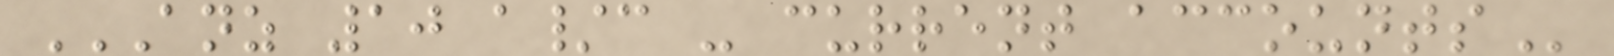ANZ 10 A/C - CURRENT ACCOUNTS
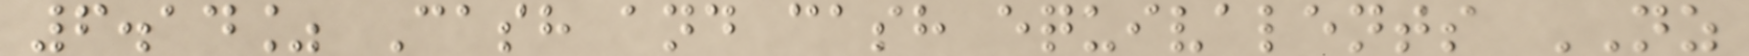6.14% Cash and cash equivalents NZ
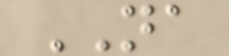NA
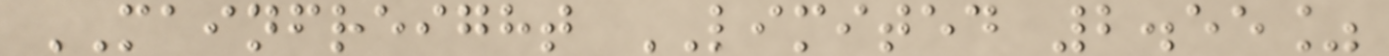MAINFREIGHT LIMITED 2.55%
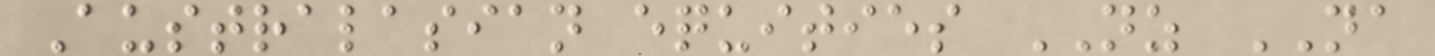Australasian equities NZ NA
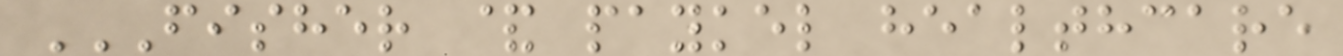FISHER & PAYKEL HEALTHCARE
